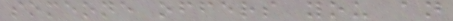someone offers you an
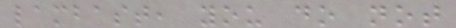lambast, you do not
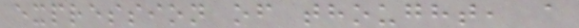expression of thought, a
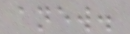anew.
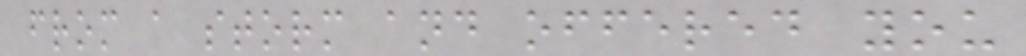from a storm and offered you
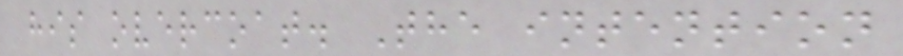his overcoat. The intention
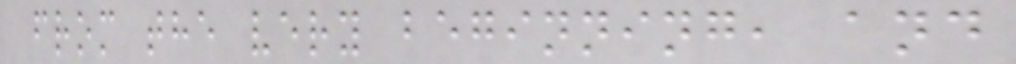from the very beginning, and
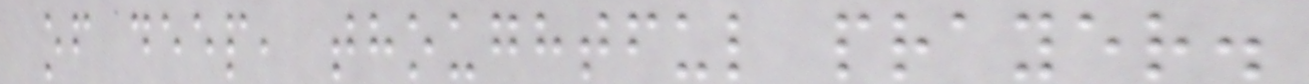of deep, thoughtful prayer.
